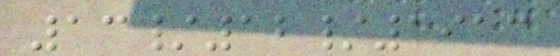13/12/1913
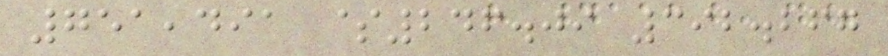751,491 $246.09 392.267
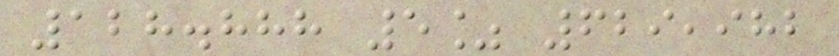128.888 5% 629,982
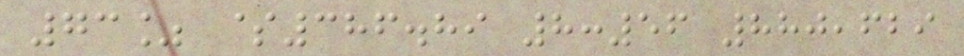73% $386.89 8:56 880,629
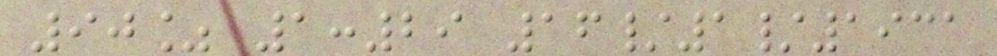90% 1:29 16/1/1931
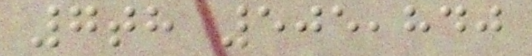7th 505,840
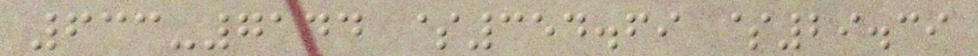633-7144 $354.69 $29.39
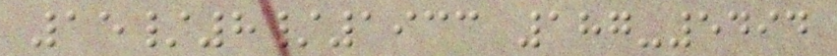15/8/1933 187-5494
